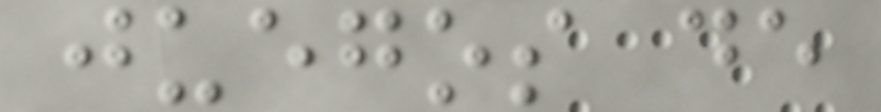juegos de
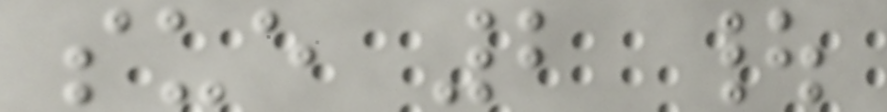sue 2 |
